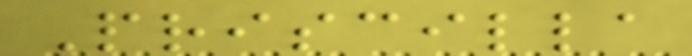Priscilla
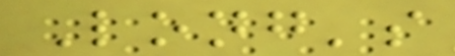Long's
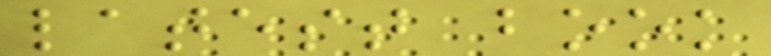latest book
